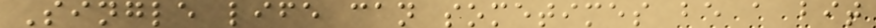Single life can sometimes be a bit
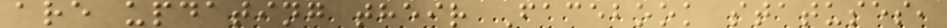are updating their Facebook statuses,
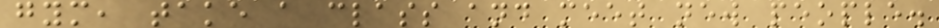gym, take a class and meet new people.
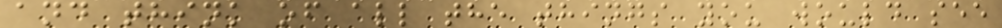and think of all the things you would see
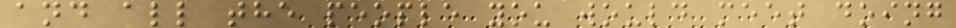and all the people you would meet doing
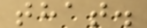that.
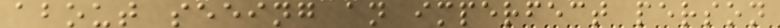about seeing an imperfect person
